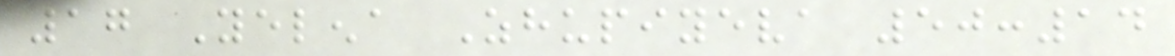17 Yelena Zhupiyeva 50:14
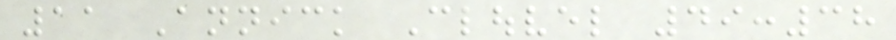11 Annick Clouvel 49:38
